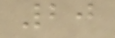20
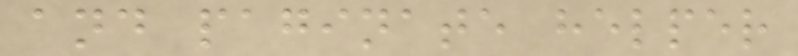and paginate helper
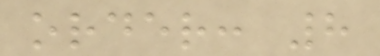order: 8
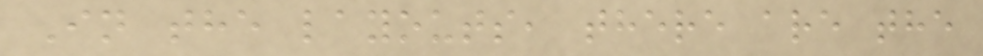In the layouts, there are the
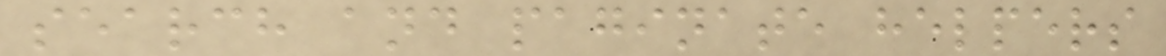search and paginate helpers
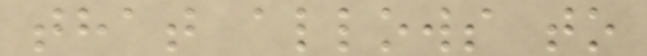that allows to
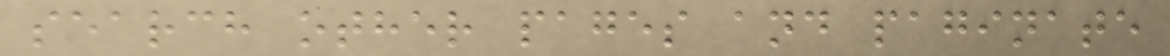search other pages and paginate
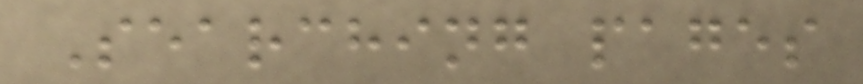Searching pages
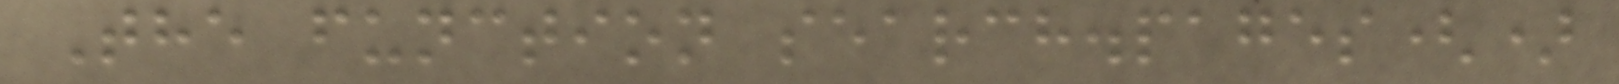The function search.pages()
